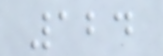124
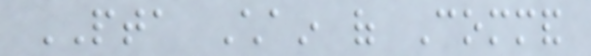PTA Chain of Command
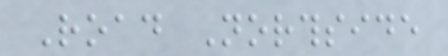Road Northside
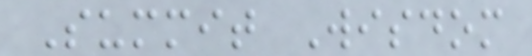Summit Wisdom
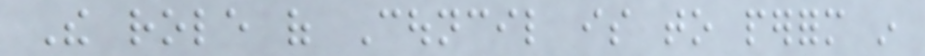The role of Council is to perform in
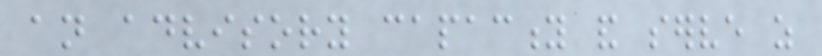an advisory capacity and serve as
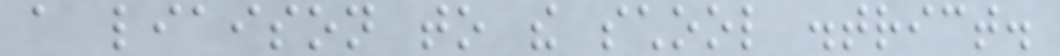a liaison to the school district.
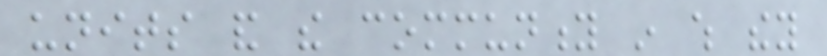units and the community in which they
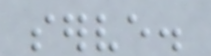serve.
